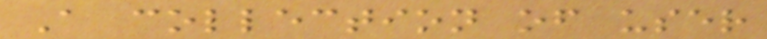A collection of user
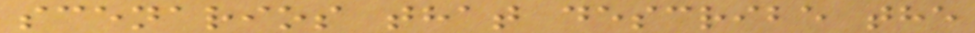scenarios that describe the
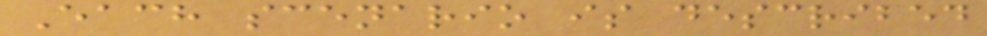Each scenario is described
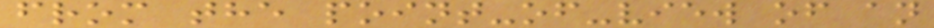from the point-of-view of an
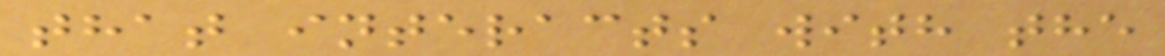that interacts with the
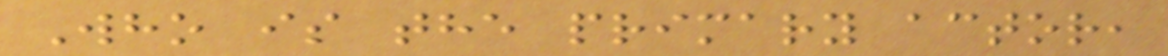Who is the primary actor,
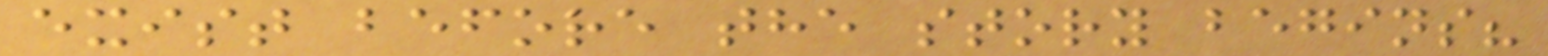exist before the story begins?
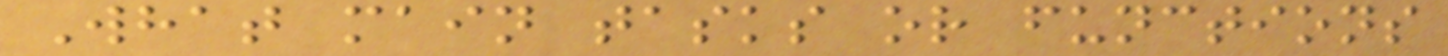What main tasks or functions
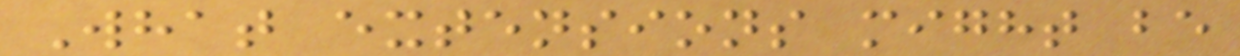What extensions might be
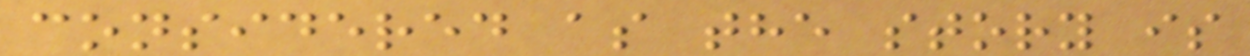considered as the story is
